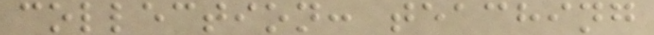collection: teaching
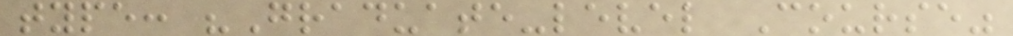type: "Graduate-level Course"
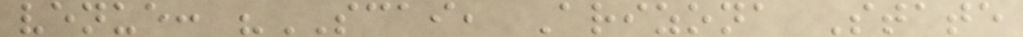venue: "SCAI, Arizona State
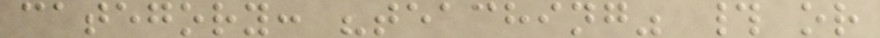category: "teaching" # or
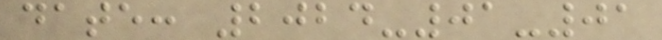date: 2024-01-01
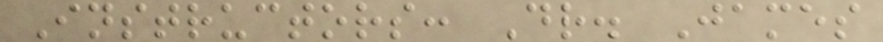Instructors: Dr. James
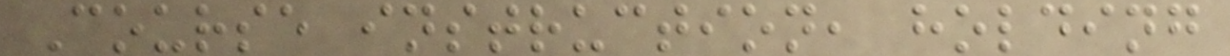Course instruction, holding
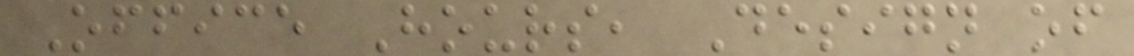Office Hours, Design of
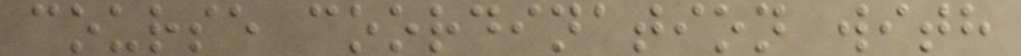course coordination with
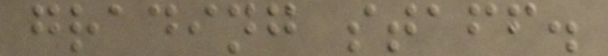grading staff.
